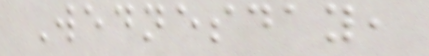Wednesday,
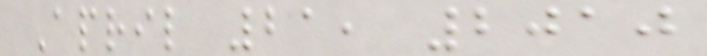April 21, 2010
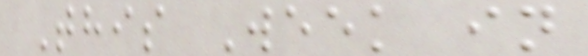This Week in
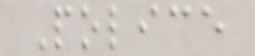Police
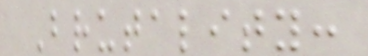Brutality:
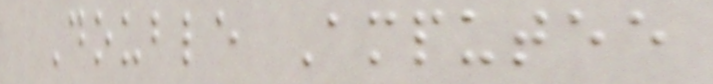Double Amputee
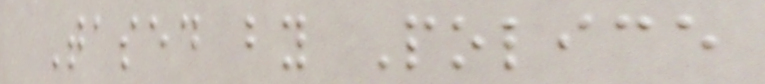Tased by Police
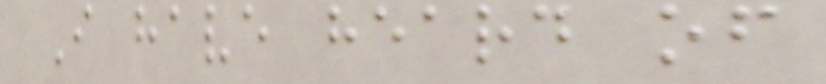I have heard of
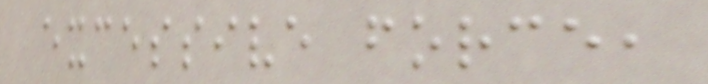excessive force,
